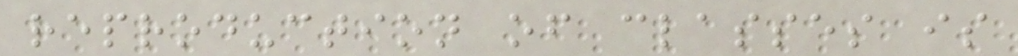reproduction of classes is
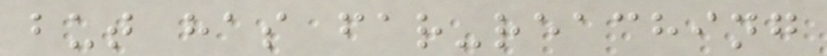but has far-reaching
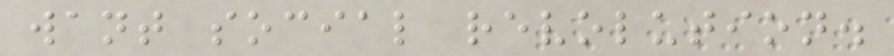want social revolution.
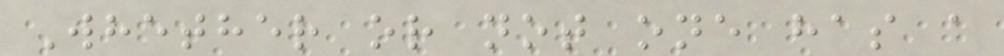Whether or not one has a
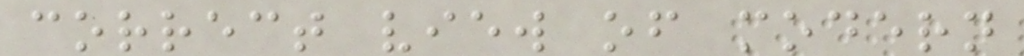correct view of modern
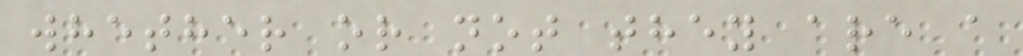whether or not they are a
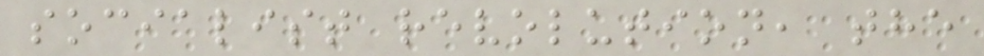socialist revolution, the
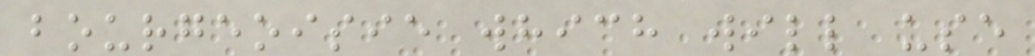bourgeoisie which will use
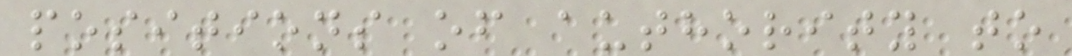positions of authority to
